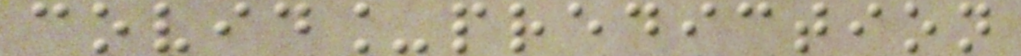covid_prediction
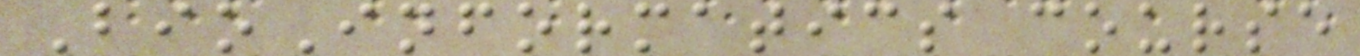BioInformatics course
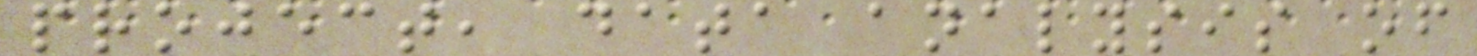project, data analysis of
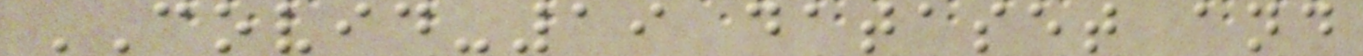COVID-19 dataset and
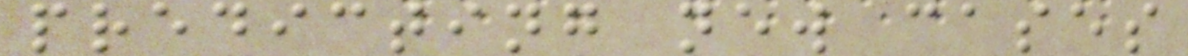predicting new cases
